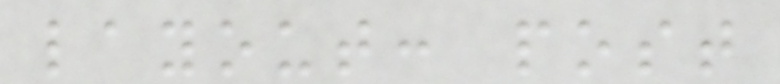layout: post
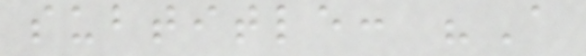subtitle: "A
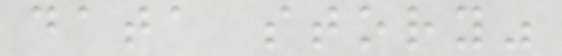data story"
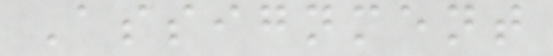Assignment
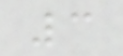3
